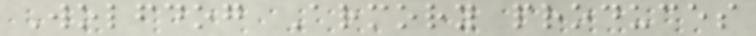Wolfdog Armory produces
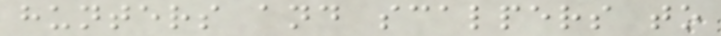hunters and scalpers to
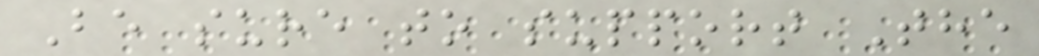Be sure to support The
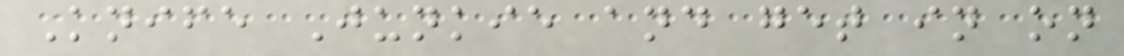Knife Junkie and get in on
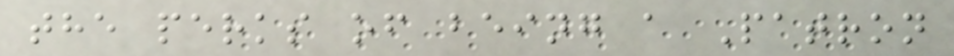the perks of being a Patron
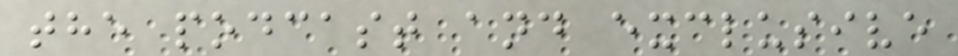the podcast and exclusive
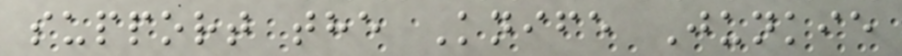support the Knife Junkie
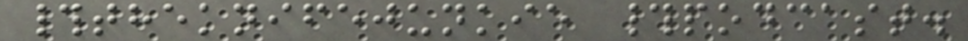#theknifejunkie #podcast.
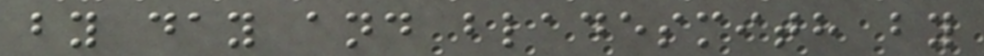by day and bladesmith by
